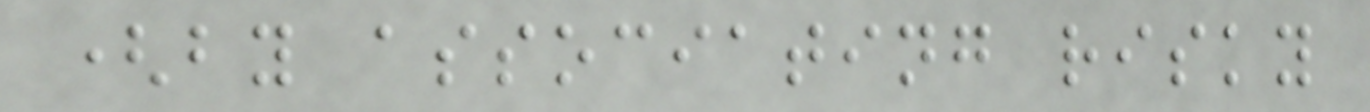(by associating risky
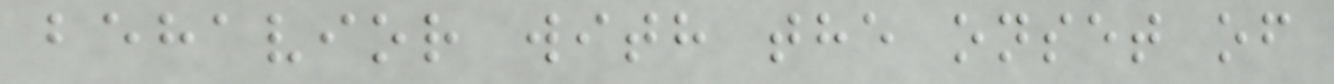behavior with the onset of
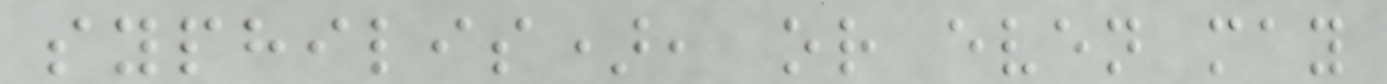syphilis), or even may
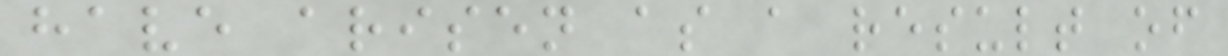have arisen as a result of
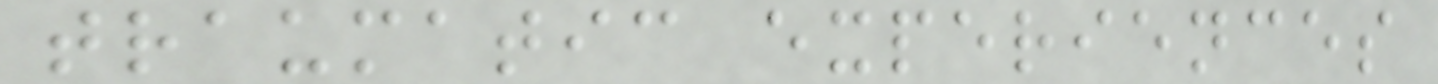traumatic experiences
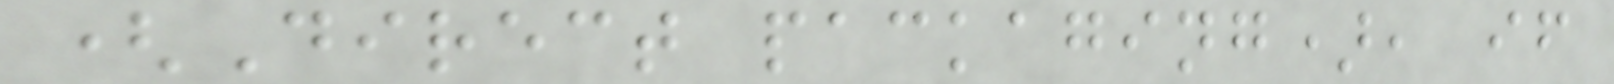(Direct packaging), if
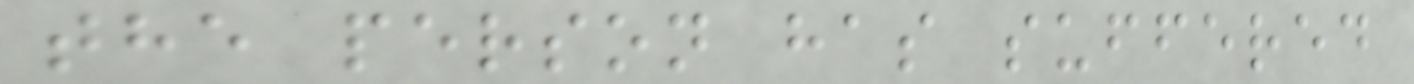the person has suffered
